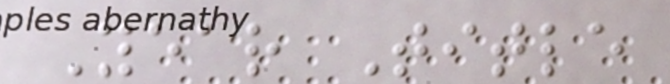Year Title
